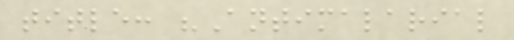title: "Antimalarial
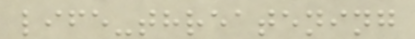life-threatening
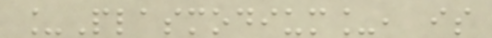_Plasmodium_, is
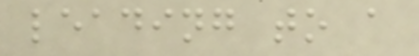leading to a
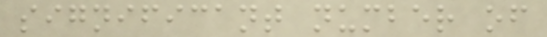significant number of
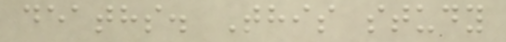deaths. This study
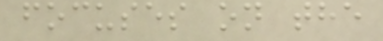focuses on the
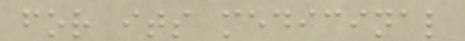for its medicinal
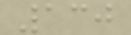130
